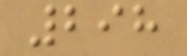298
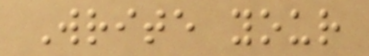Write your
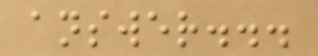answer...
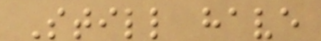Still have
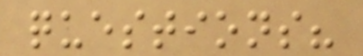questions?
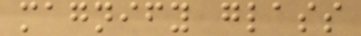magnify glass
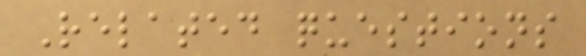Related questions
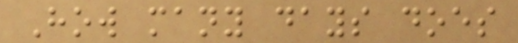How many days does
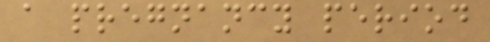a pregnancy period
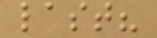last?
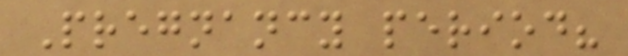Pregnancy period?
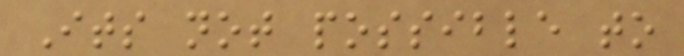Its not possible to
